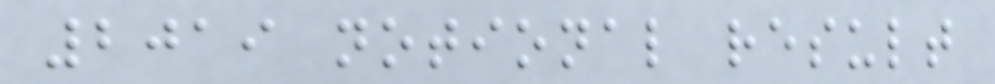2019 notional result
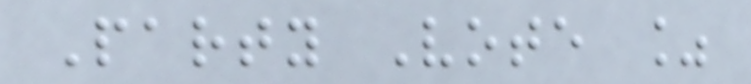Party Vote %
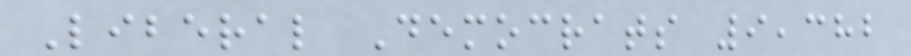Liberal Democrats 9,382
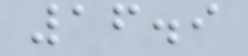16.9
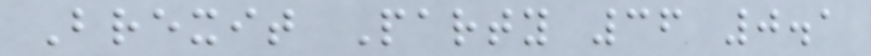Brexit Party 36 0.1
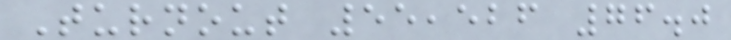Turnout 55,526 76.0
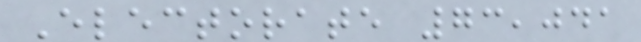Electorate 73,041
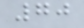70
